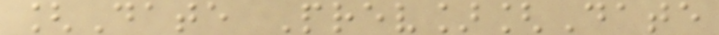[Date Prev][Date
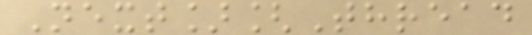Next][Thread
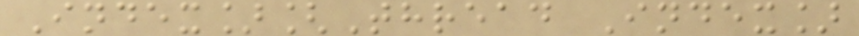Index][Thread Index]
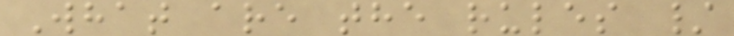What are the rules /
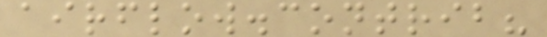airflow.contrib?
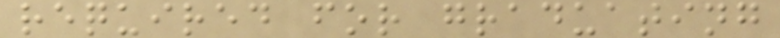required for graduating
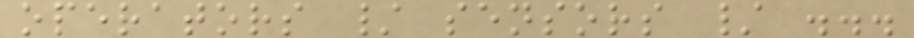operators / sensors / ...
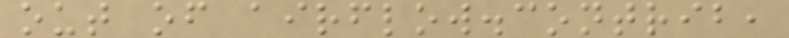out of airflow.contrib,
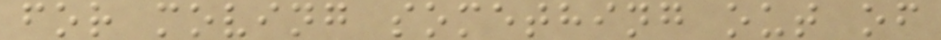for moving something out of
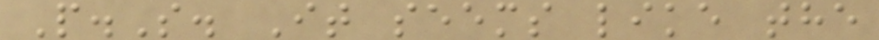P.S. It seems like the
